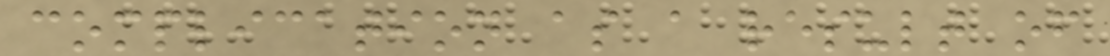complication as a result of
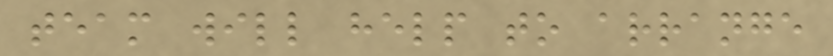team will help to arrange
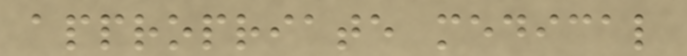appropriate medical
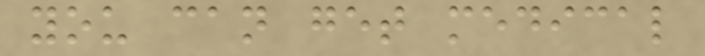you can get medical
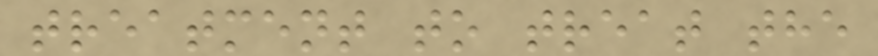treatment to treat the
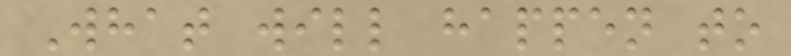What will happen to
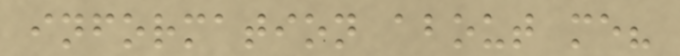information about me?
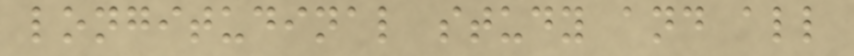longitudinal study and all
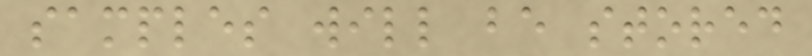samples will be stored
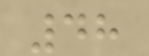48
